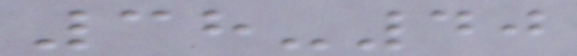38-40
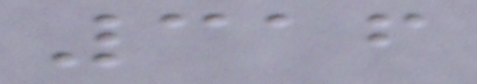316
